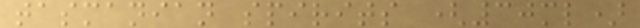tasmanian spirits (30ml)
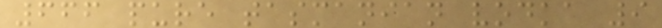666 pure tasmanian vodka 9
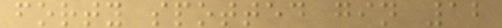forty spotted gin 12
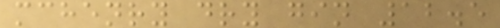mchenry dry gin 12.5
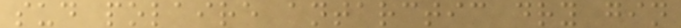sud polaire antarctic dry gin
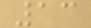13
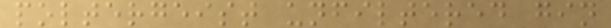poltergeist unfiltered gin
